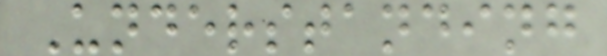Understanding
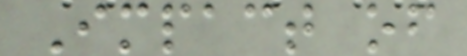Impact of
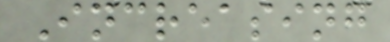Increasing
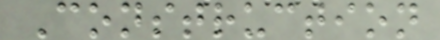Construction
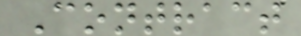Contract
